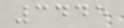3445
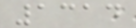1314
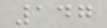147
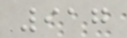917
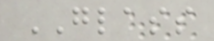GLASS
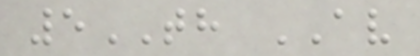5TH AV
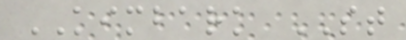KIMBARK ST
